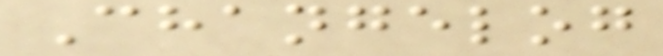Changelog
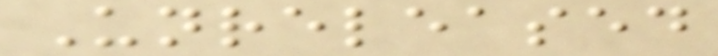Unreleased
